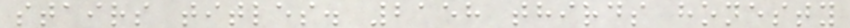stairs titles. 2158 thirds honesty
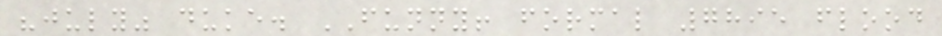"july" duke. FUNNY! formal 7895 flood
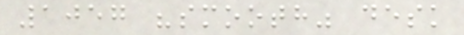1057 "smooth" desk
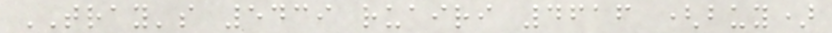TRAY's 5439 ruairi 4616 (buy)
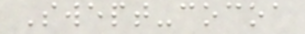Swept-cocoa
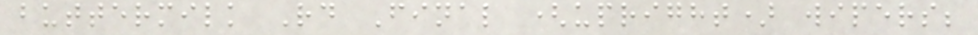buttermilk Rd Final (upright) wipers;
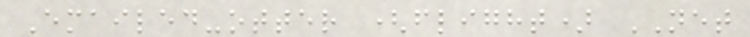Emailed-otter (flight) NET
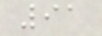91
